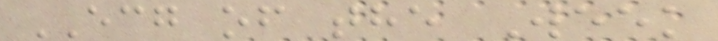ECG of the Week
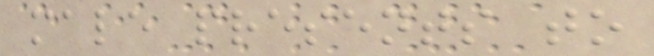male presents to
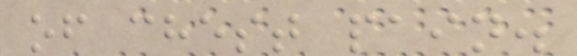of chest pain.
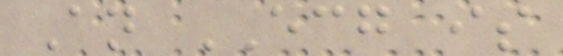An ECG is
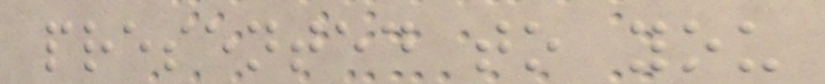presented to you
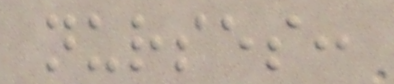nurses:
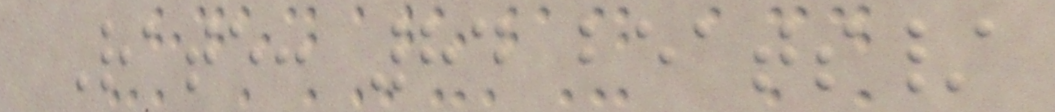Rate: 84 beats/
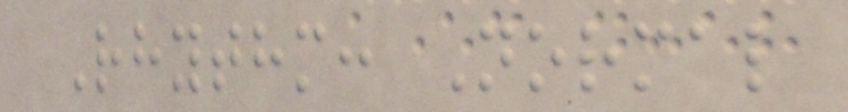Rhythm: Normal
